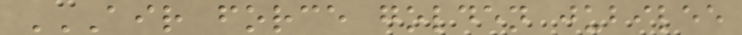AIR FORCE GOLDEN JUBILEE
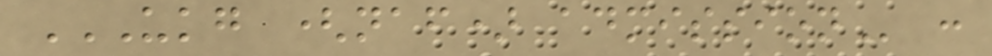UKG (NAF) ADMISSION :
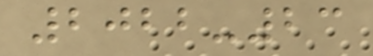2022-23
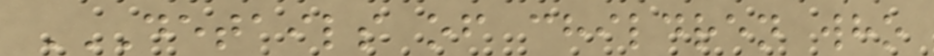DETAILS OF CHILDREN WHO
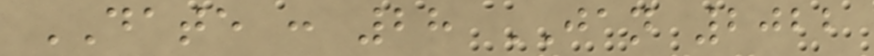DATE : 28 JAN 2022
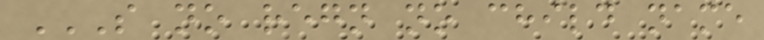S NO REGN NO CHILD NAME
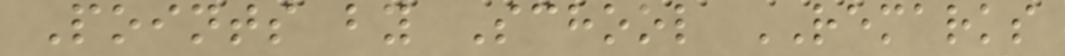Points by School REMARKS
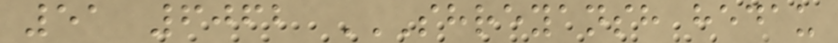51 6062 SHREYANSH HEDAU
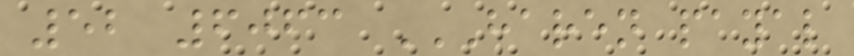52 6063 HAREN PAYAL
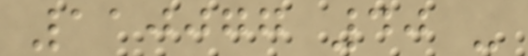110077 40 -
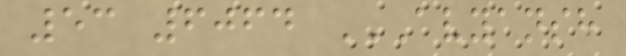53 6064 AVYANSH
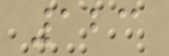123
